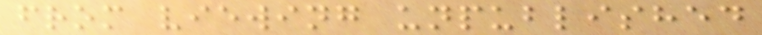from viewing unpublished
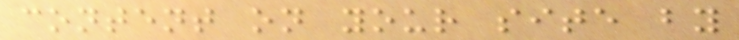content on your site by
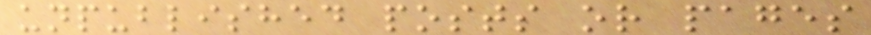unpublished posts or pages
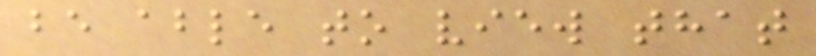be able to view that
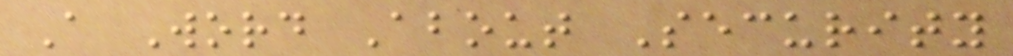A Word About Security
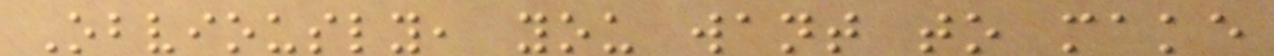Obviously, you want to make
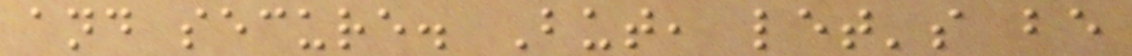and secure. But, let's be
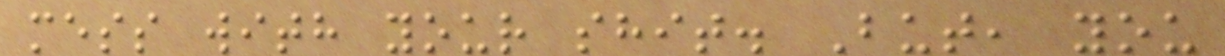mess with your shit. But, you
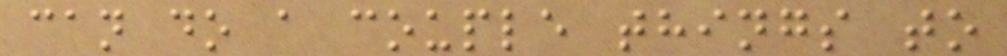can do a couple things to
